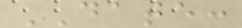DATE:
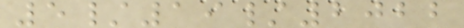5/19/2022
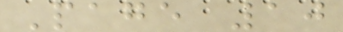Page 10
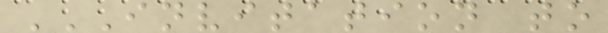INVITATION TO
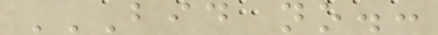BID NO.:
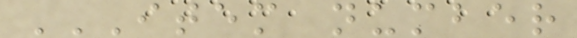ITEM NUMBER
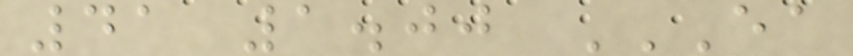41 1.00 EA
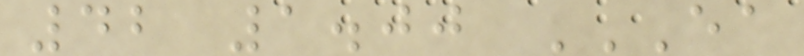42 1.00 EA
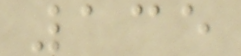135
